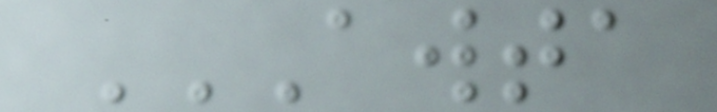AWTA
